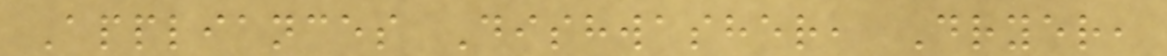Appliances Dishwasher, Dryer,
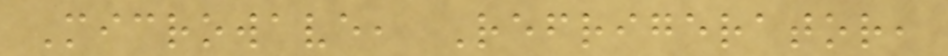Microwave, Refrigerator,
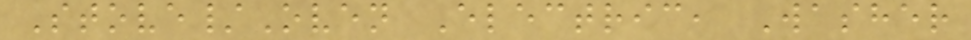Stove/Oven Electric, Washer
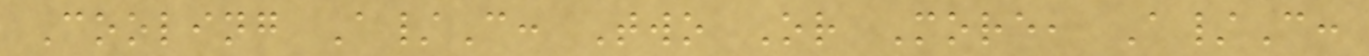Cooling A/C: Two Or More, A/C:
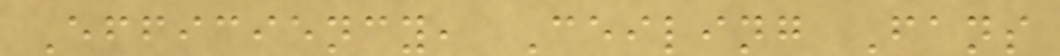Efficiency, Ceiling Fans
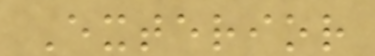Exterior
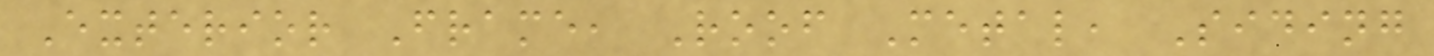Exterior Frame, Roof Metal, Siding
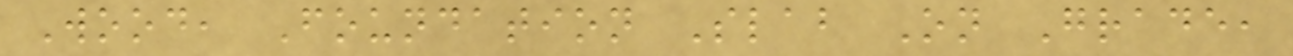Wood, Foundation Slab On Grade,
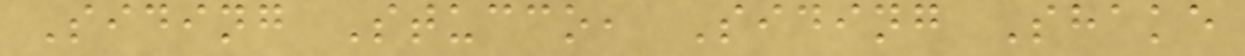Siding Stucco, Siding Shake
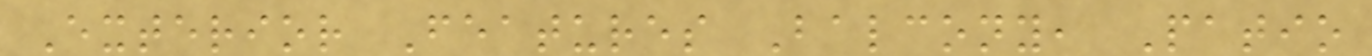Exterior Features Balcony, Patio
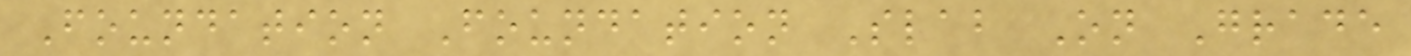Foundation Foundation Slab On Grade
